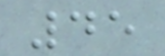45
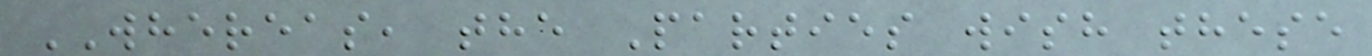WHEREAS, the Parties wish these
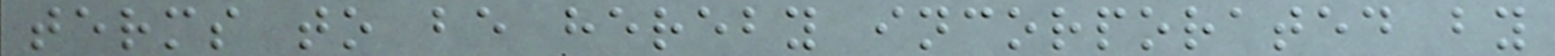terms to be hereby incorporated by
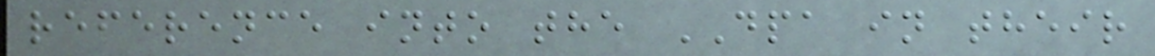reference into the DPA in their
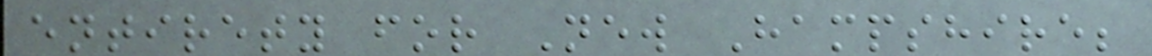entirety for New Hampshire;
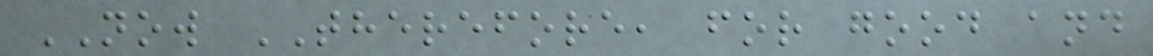NOW THEREFORE, for good and
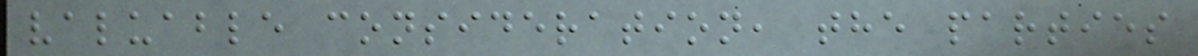valuable consideration, the parties
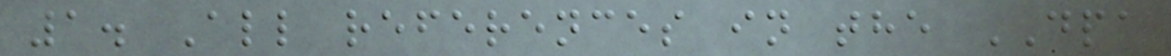1. All references in the DPA
